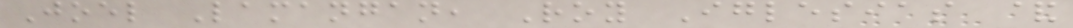Joel Lamangan, Roy Iglesias &
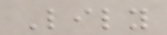Lily
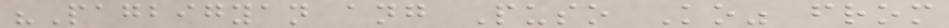"Pagbigyan ang Puso Ko" from
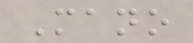Mano
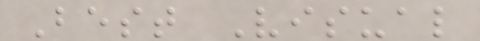Best Visual
